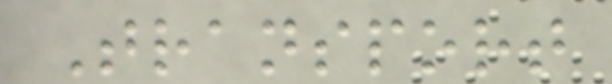Transport
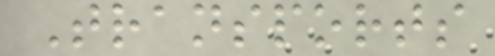Transports
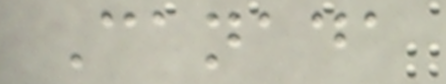Canada
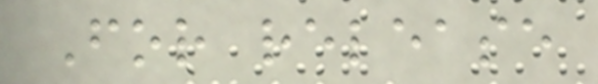For release
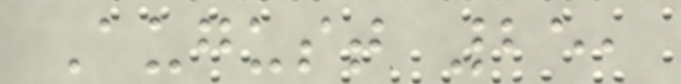August 25,
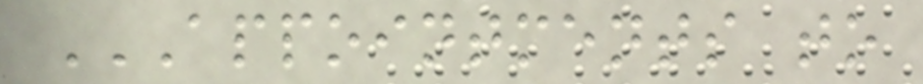APPOINTMENTS TO
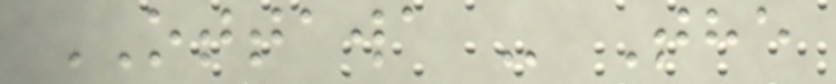OTTAWA - The
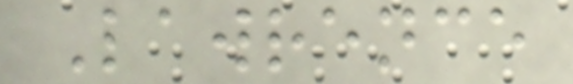Lawrence
